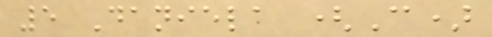5 Daniela (C)
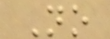No
